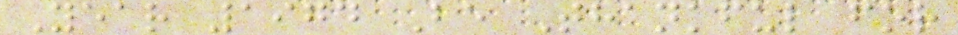Year 1974 Be Thankful for
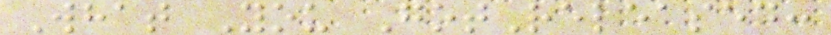What You GotReleased:
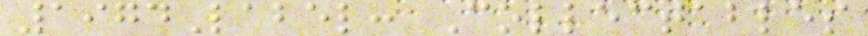1974Label: Collectables
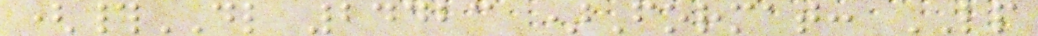(#DL 24423 )Format: LP
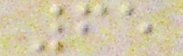65
